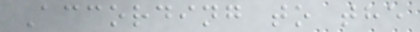According to the
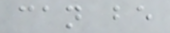can be
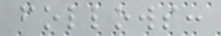follows:
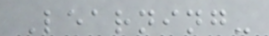Learning-
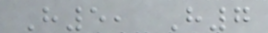H5, H7
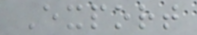Export
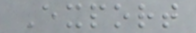Export
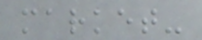market-
